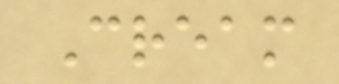Cream
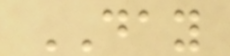DAY
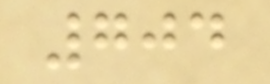704
